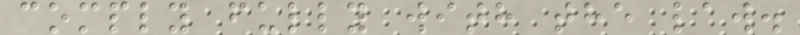comply fully with the law.
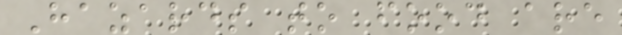Hazards to food are
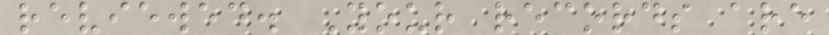reviewed. Your records are
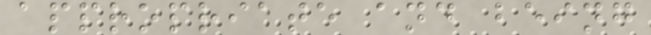appropriate and being
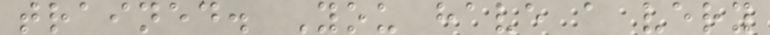trained. You have a very
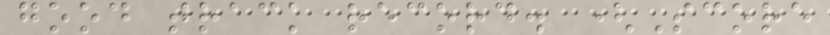good track record. (Score
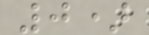0)
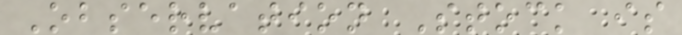Observation Stock is
